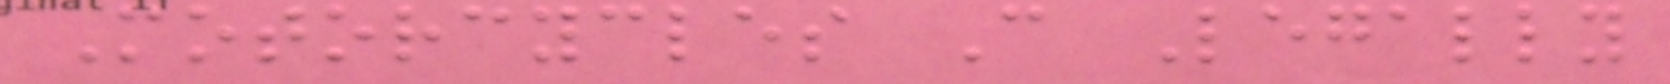Motorcycles Can Legally
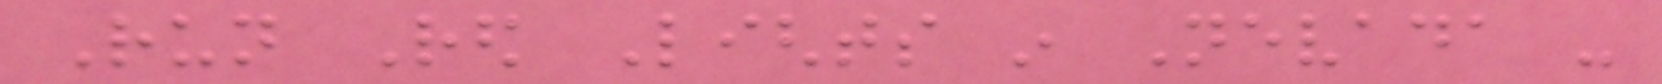Run Red Lights in Nevada -
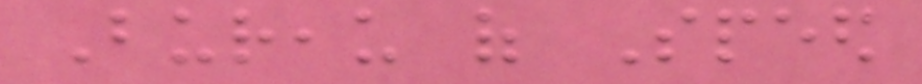Bureau of Speed
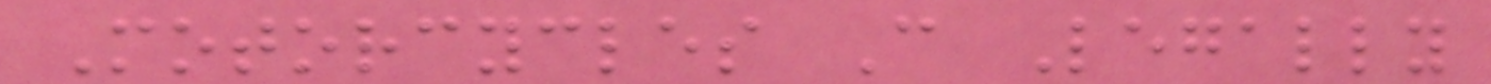Motorcycles Can Legally
